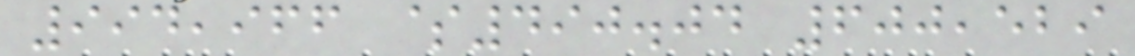994,966 $490.04 600,529
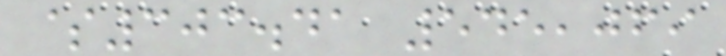$303.41 545,069
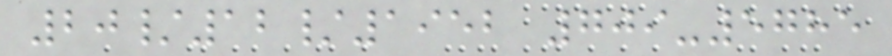20/12/1952 709-5785
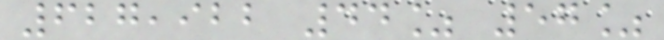627,922 44% 57%
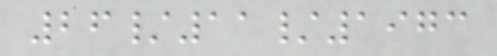26/11/1973
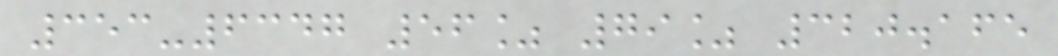353-6347 56% 79% 320.165
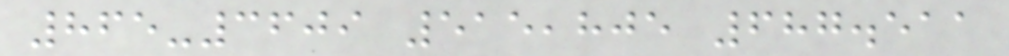865-3609 515,805 687.511
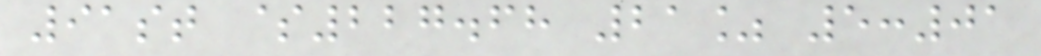91st $227.68 21% 5:01
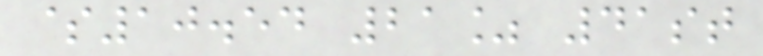$10.54 21% 41st
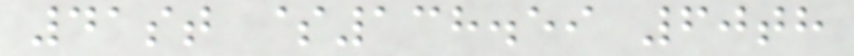41st $138.59 60th
